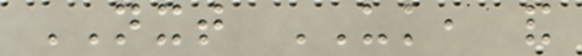NXT UK, and
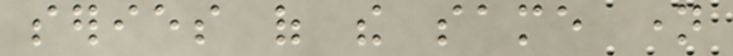series of the same name
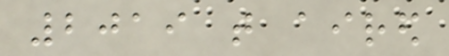2019 that aired
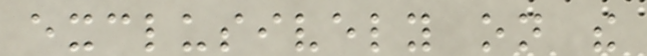exclusively on the
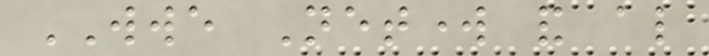WWE Network and also
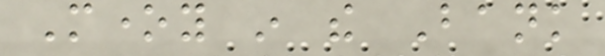Money in the Bank
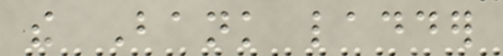the Bank ladder
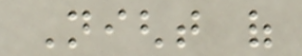Night of
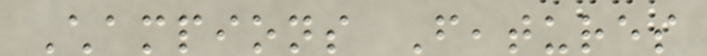Champions Features
